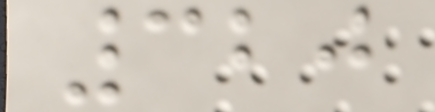320
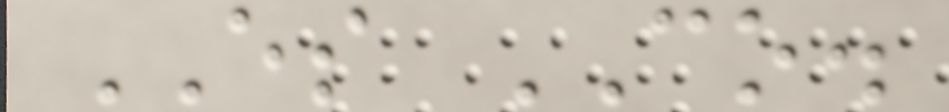ES CO.
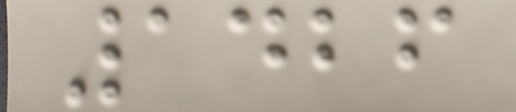1426
